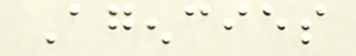Agencies
